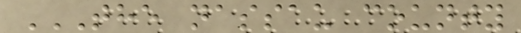THE NASSAU COUNTY
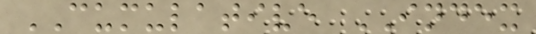CUMULATIVE INDEX
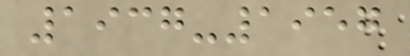1937-1957
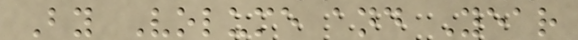By Volume and Year
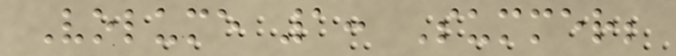Volume 1: Summer;
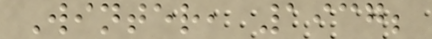Winter, 1937;
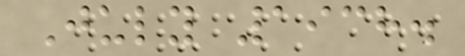July 1938.
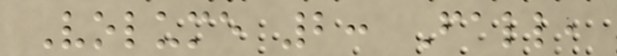Volume 2: Fall,
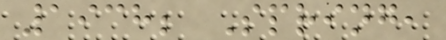1938; Spring,
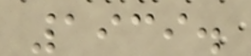1939.
